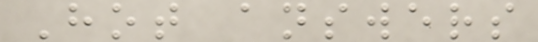Hot answers
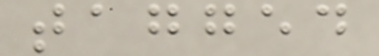tagged
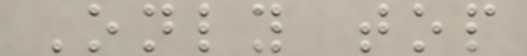Only top
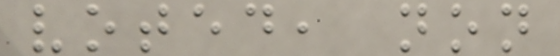voted, non
